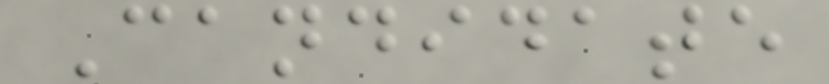Candidate
